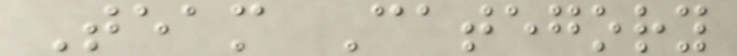Team Category
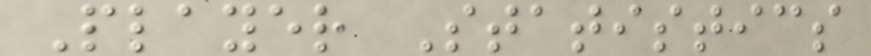Player Statistics
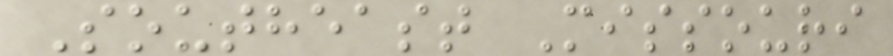Southeast Missouri
